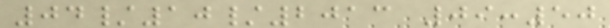04/10/2013 09:50
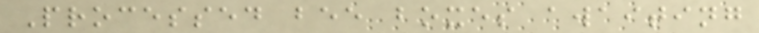Processed bee boxes awaiting
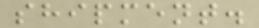shipment.
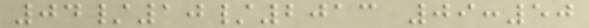04/10/2013 09:50
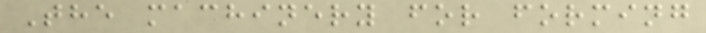The machinery for forming
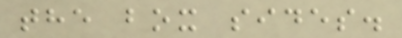the box sides.
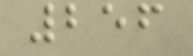256
